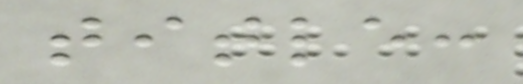title:
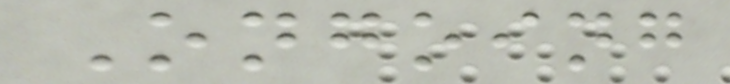Ongoing
